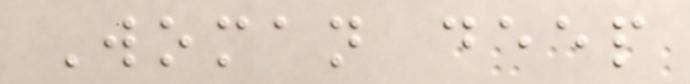Woman deep
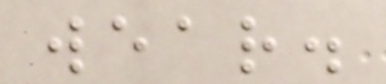wear.
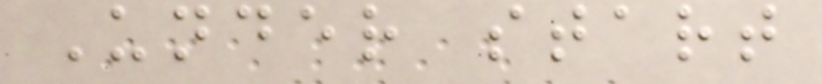Under start
